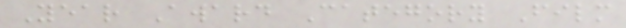Year Award Category Film
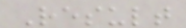Result
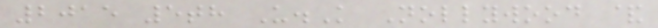2015 5th U.K Nollywood &
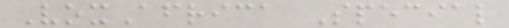VoxAfrica Special
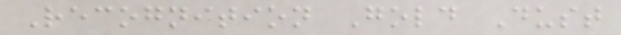Recognition Gold Dust
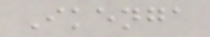Ikenga
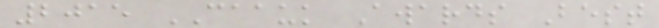2015 CAAUK Awards Best
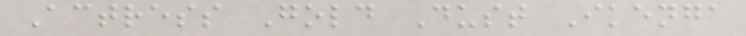Actress Gold Dust Ikenga
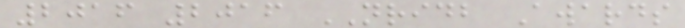2016 2016 NRIDB Awards
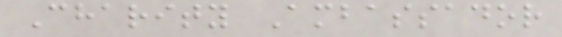Charity Ambassador
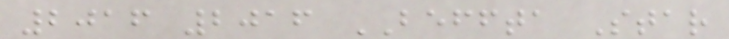2016 2016 BEFFTA Star
